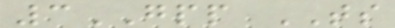3GPP TS
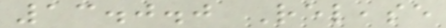13.0.0 Release
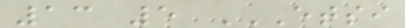13 5 ETSI
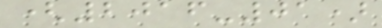(2016-01)
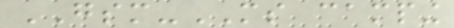GSM-MS camping
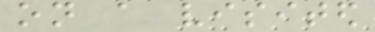on a visited
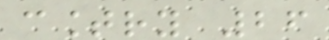country 26
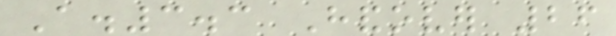A.3.3 Handover 26
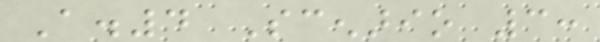A.4 Scenario 3:
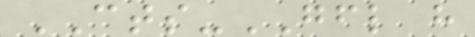CTS-GFL have
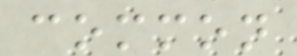common
